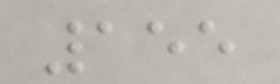155
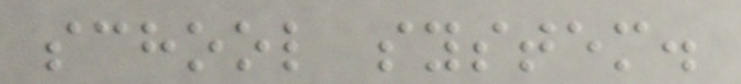school system.
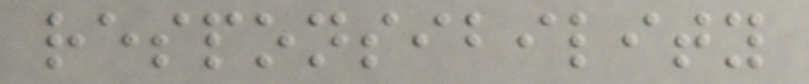responsibility
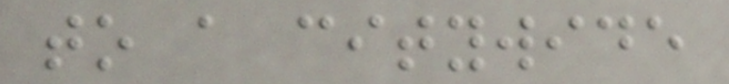to a citywide
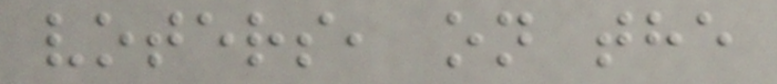voters, on the
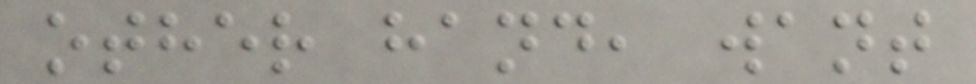other hand, want
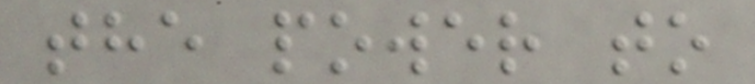the power to
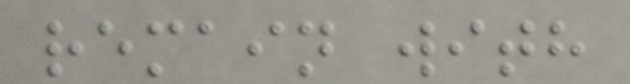remain with
